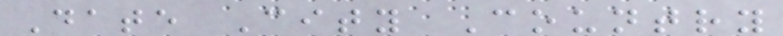Date City Country
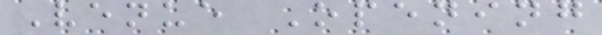Venue Opening
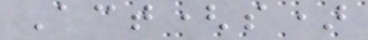Act(s)
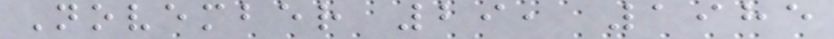November 29, 1985
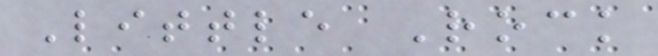Little Rock
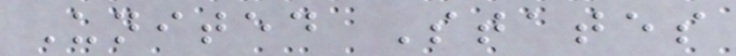United States
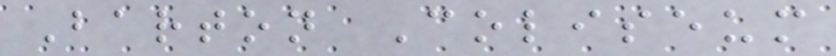Barton Coliseum
